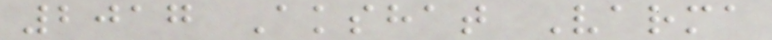2017 Akshat Varma
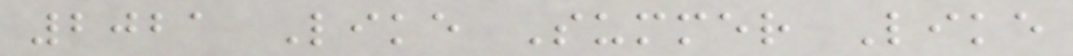2021 Like Summer Like
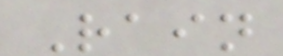Rain
